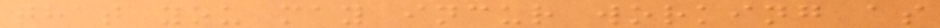that you may incur working as
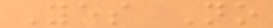Yes No
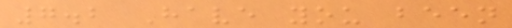7.2 Have you been
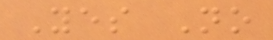Yes No
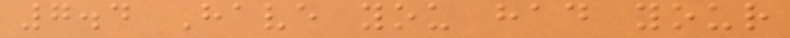7.4 Have you had your
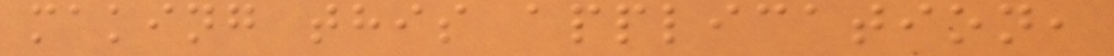making this application,
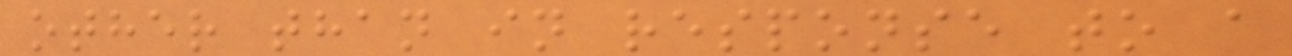other than in response to a
